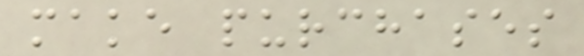make purchases
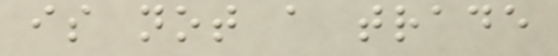is not a trade
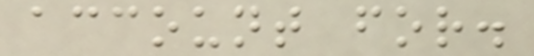account for.
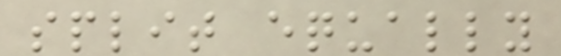split equally
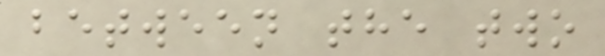between the two
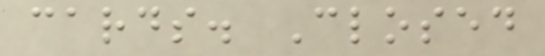cards. Closed
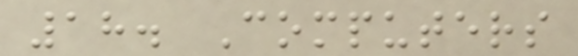18. Computers
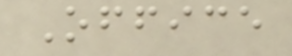Office
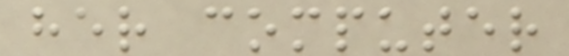her computer
